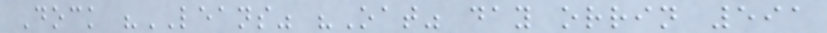Dock "LEANS" "Oat" day orrin 591
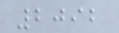2092
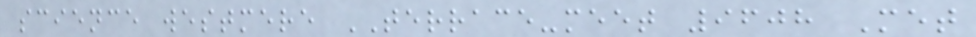science westmere TERRACE-meet 9608 Met
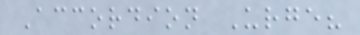Accordion Urge?
